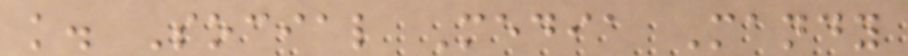k. Social Media Mandy
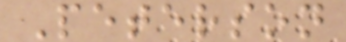Peterson
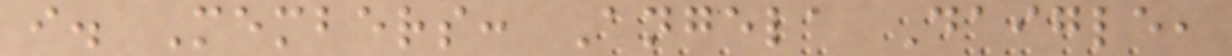i. Members: Angela Daigle,
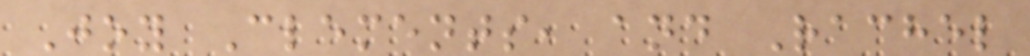Joy Clements, and Rachel
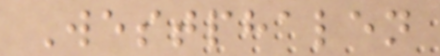Westphalen
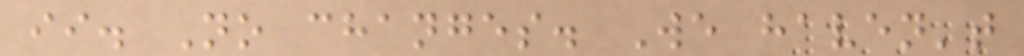ii. No changes. We haven't
